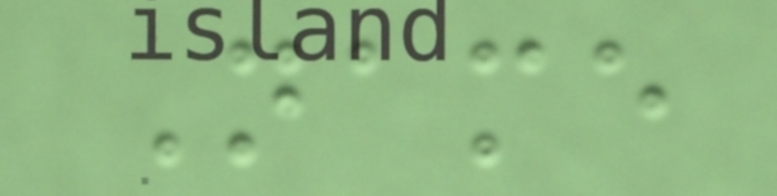Name
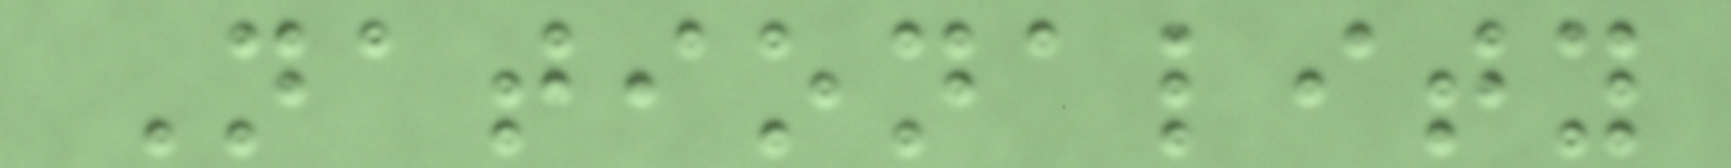Nationality
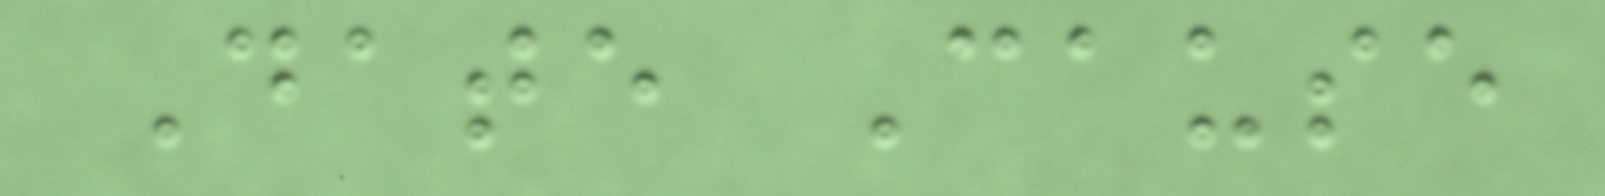Date Cause
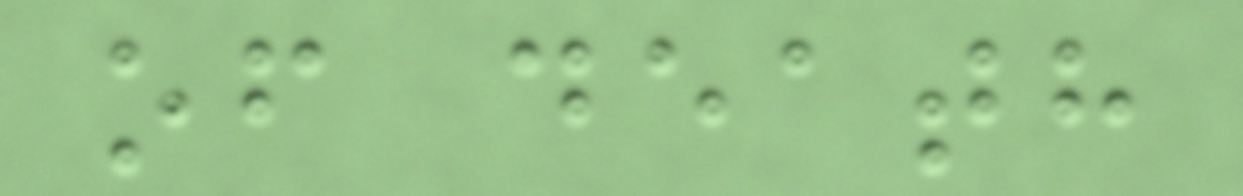of death
